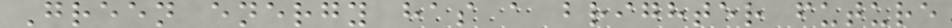Green energy has a brighter future
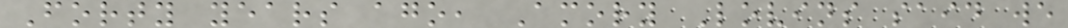Forty years ago, Amory Lovins said we
